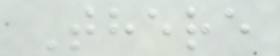There
